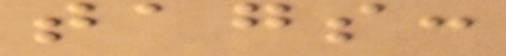tags:
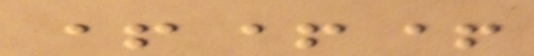+++
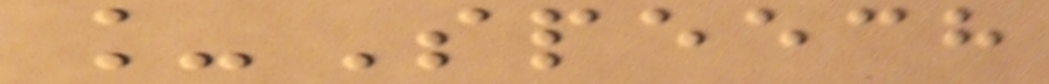_Speech
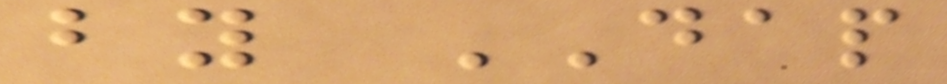by DAP
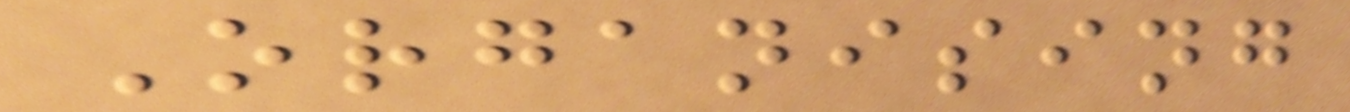Organising
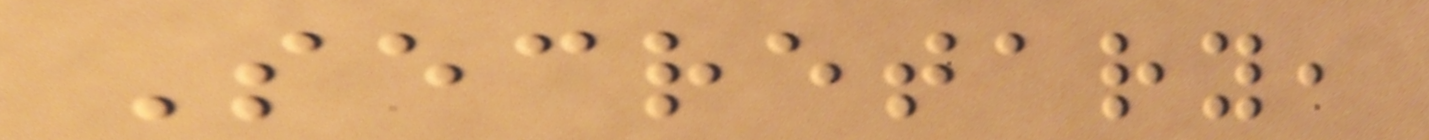Secretary,
